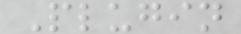Plugin
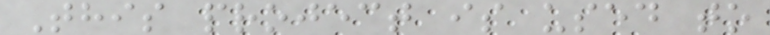This project is used to
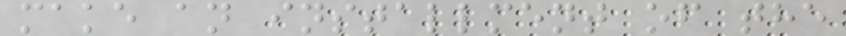make an installment of the
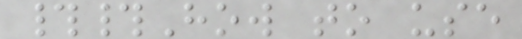##How to use
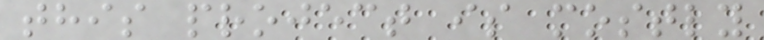this project is mostly
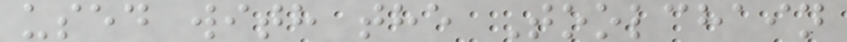used with the Toolchain
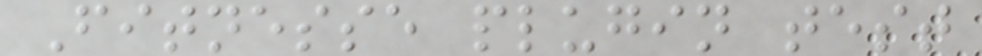Fitnesse plugin test
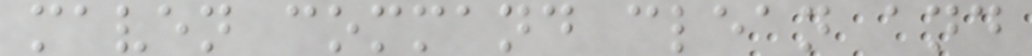maven command clean and
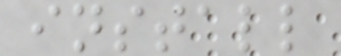install
